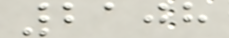2108
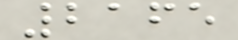2165
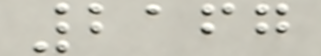2167
